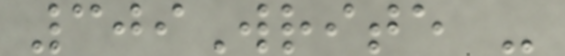309Write -
